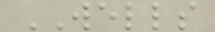WELLS
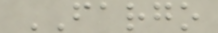FARGO
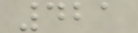421
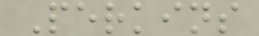Perkins
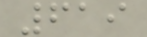619
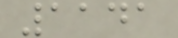1141
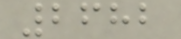2682
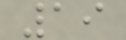19
